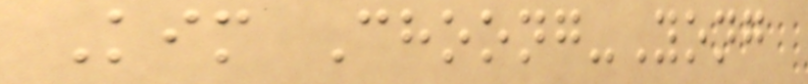Kim Choong-Yong
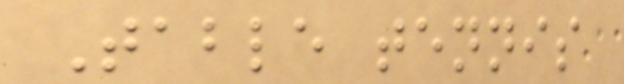Table tennis
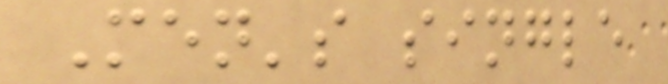Men's single
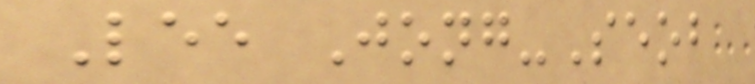Lee Jong-Seob
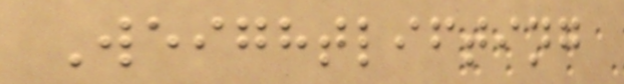Weightlifting
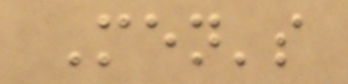Men's
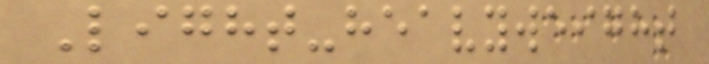Light-heavyweight
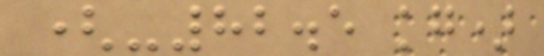(-82.5 kg)
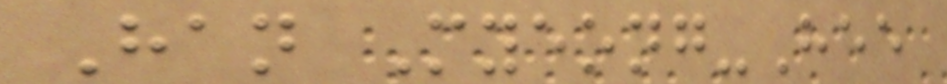Han Myeong-Hee
